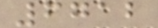6712
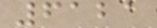6121
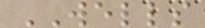WELLS
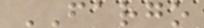FARGO
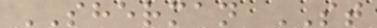SHERMAN ST
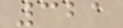321
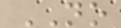NO
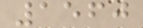1560
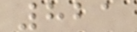821
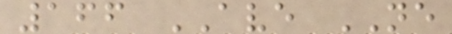166 AVE NE
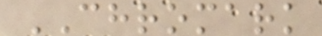CHROMARK
